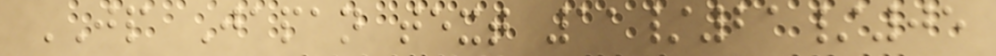JP Japan text 11/21/05
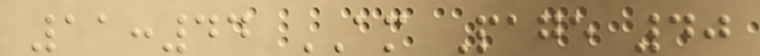11:44 AM Page 40
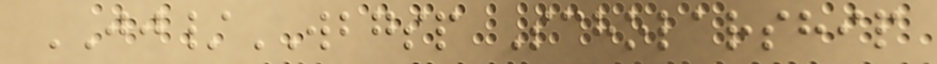JJ/WBGSP Scholarship
